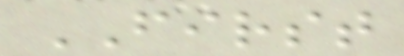FIRST
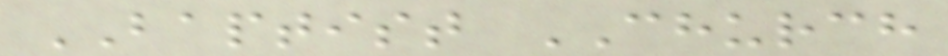BAPTIST CHURCH
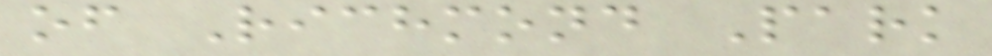of Richmond Park
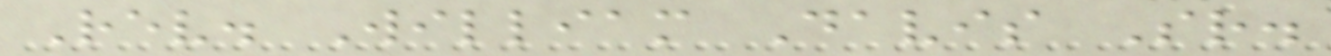Rev. William Davis Sr.
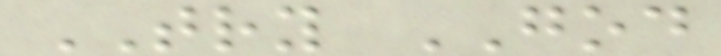TRY GOD
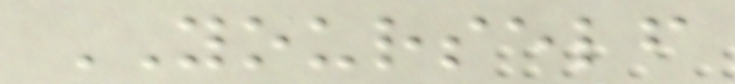YOURSELF
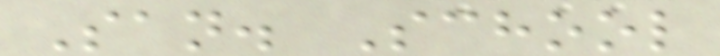San. School
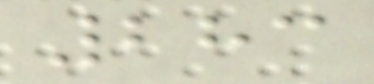283
